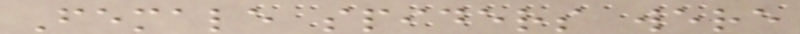Female spiders were
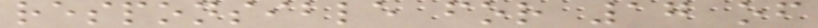responsible for 17 of
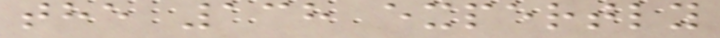the 138 expertly
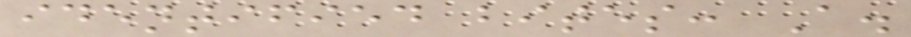identified bites: A.
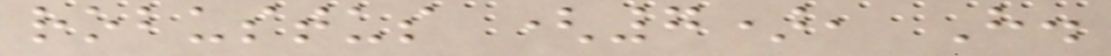robustus (7), H.
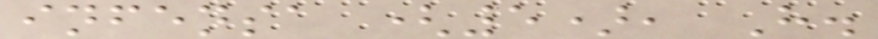infensa (5), H.
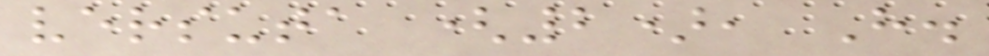versuta (2), H.
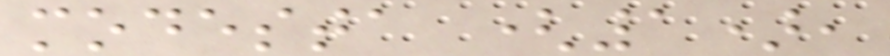modesta (1),
